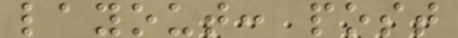layout: post
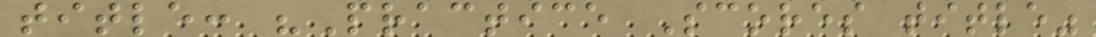title: "Practice Scores title"
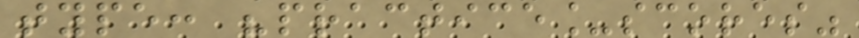type: "practice_scores"
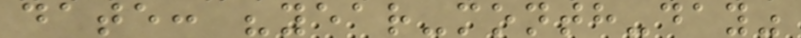date: "year-month-day"
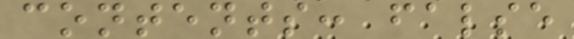contents: false
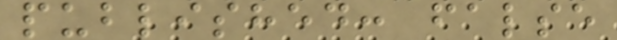published: false
